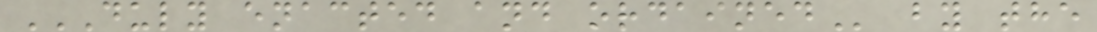DULY ENACTED AND ORDAINED by the
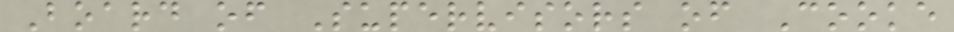Board of Supervisors of Cooke
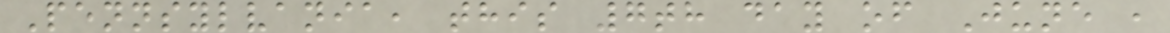Pennsylvania, this 7th day of June ,
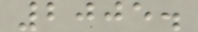2005.
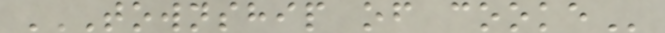TOWNSHIP OF COOKE
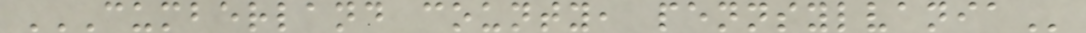CUMBERLAND COUNTY, PENNSYLVANIA
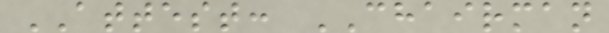ATTEST: CHAIRMAN
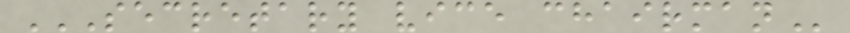SECRETARY VICE CHAIRMAN
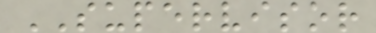SUPERVISOR
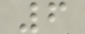6
